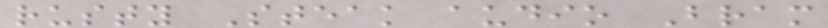rusty Steak audio Bram
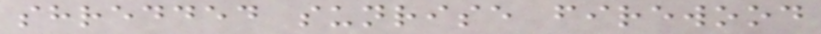shredded sunrise firewood
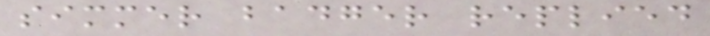simmer badger replied
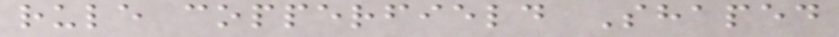rule copperfield Shaped
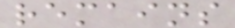remains
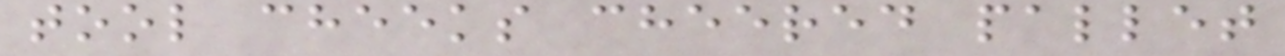tool cheeks cheered pallet
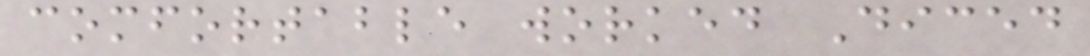comfortable worked Diced
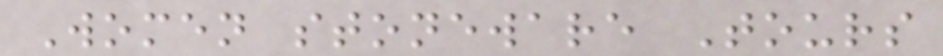Women stoneware Tours
